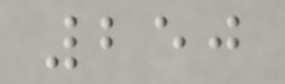250
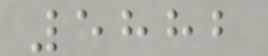5882
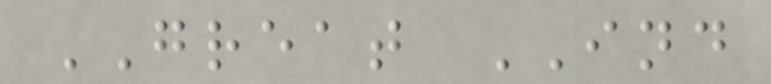GREAT IND
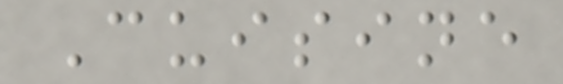Cuisine
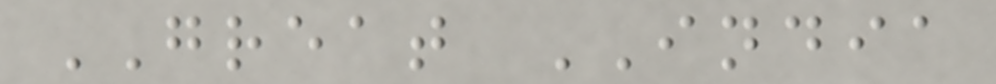GREAT INDIA
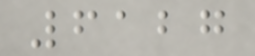6127
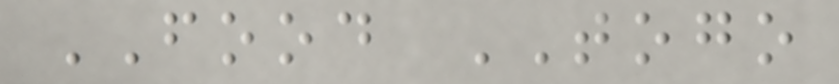FOOD TOGO
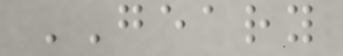GEARY
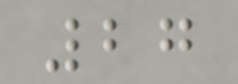27
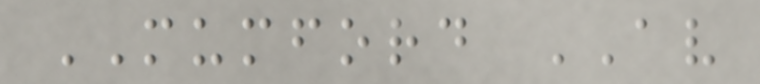MUMFORD AV
